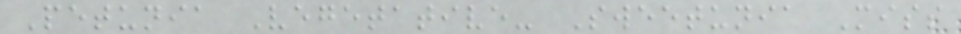Petunia Vegetative- Sweetunia Miss
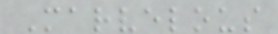Marvelous
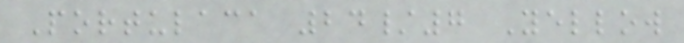Portulaca 24/7 Yellow
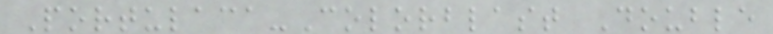Portulaca-Colorblast Double
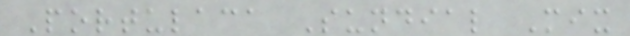Portulaca Sundial Mix
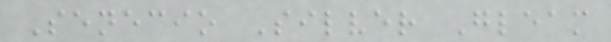Senecio Silver Gleam
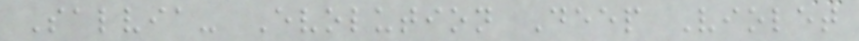Salvia- Evolution Deep Violet
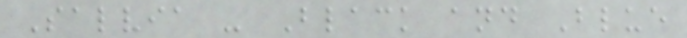Salvia - Black and Blue
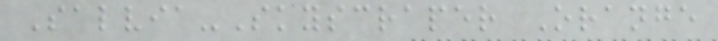Salvia-Skyscraper Orange
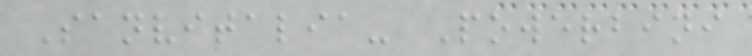Sanvitalia- Powerbini
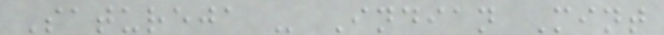Satureja - Indian Mint
